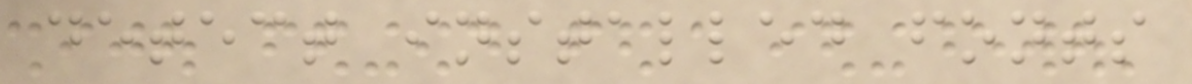detect installed fonts
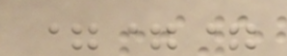===
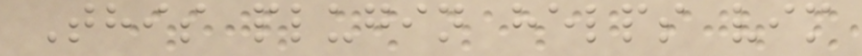This plugin helps vim
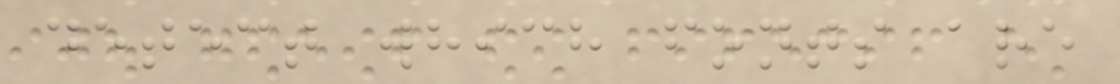detect which fonts are
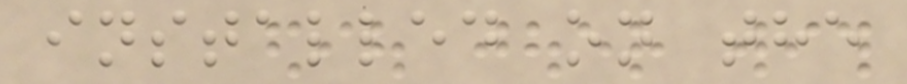installed on the
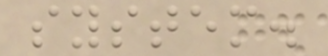system.
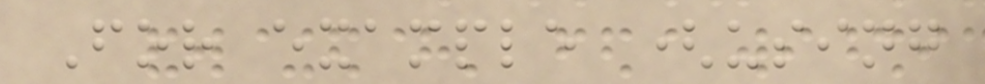For example (using
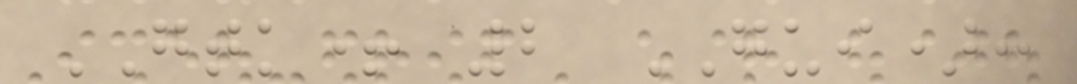GTK+ 2 GUI):
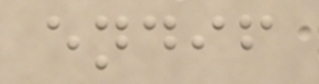endif
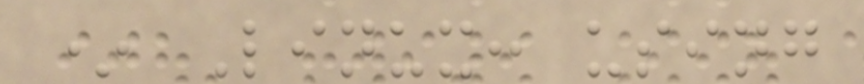* Linux: using
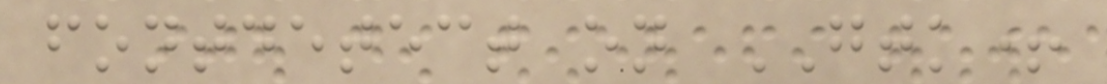fontdetect on GTK+
